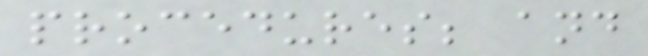procedures; and
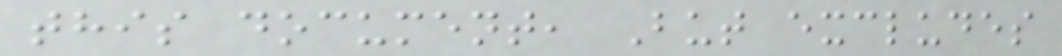this document, But excludes
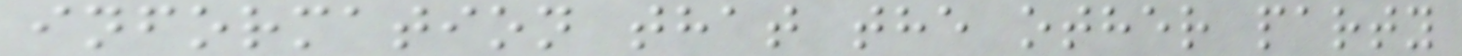information that the other party
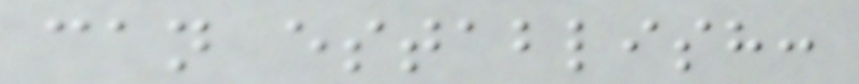can establish:
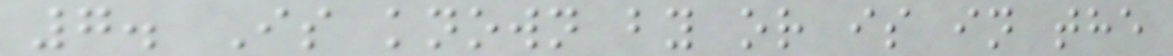7. Is known by or is in the
